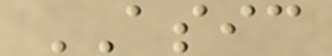ASIC
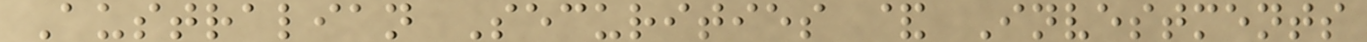Australian Securities & Investments
